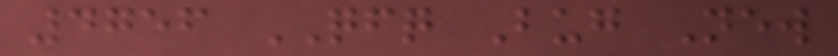4756 QFQ Bug New
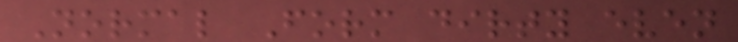Normal Form dirty even
